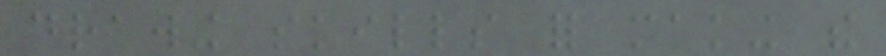drawing skills for making the
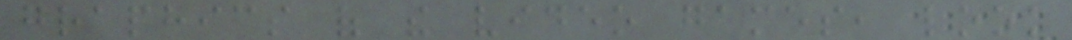graphics of the video games, look
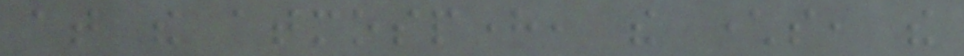at the atmosphere, the characters, the
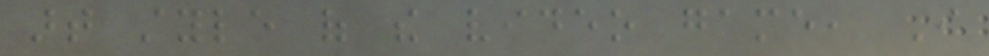art style of the video game, I
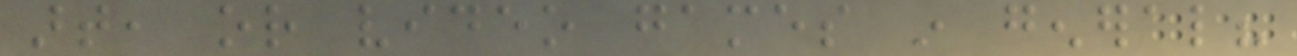art, or video games in general?
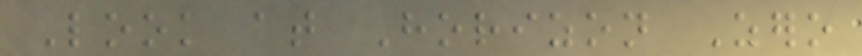Look at Horizon Zero
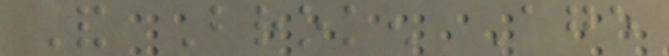And Broken Age
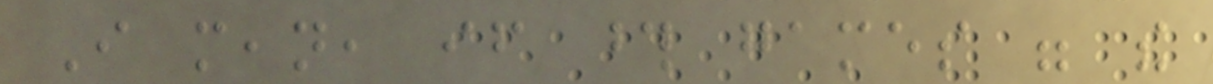I mean, if those games were the
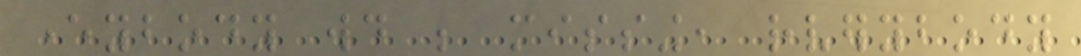everybody would be missing, rverybody
